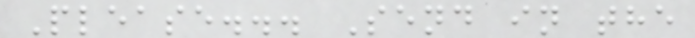Please... Send in the
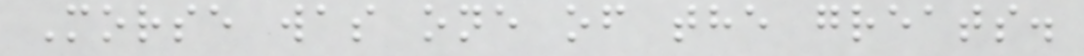Morse was one of the greats.
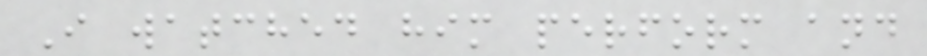I watched him perform and
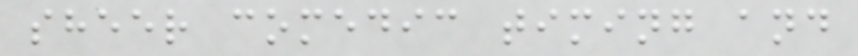sheer comedic timing and
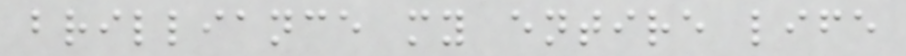brilliance my entire life
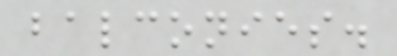balconies.
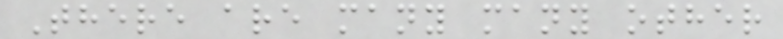There are many many other
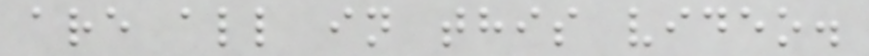are all in this video.
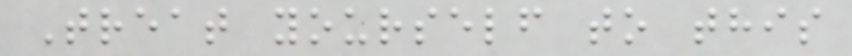Treat yourself to this
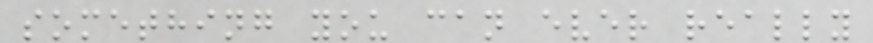something you can ever really
